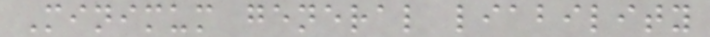Minimum general liability
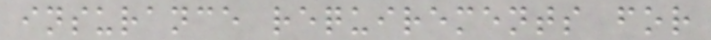insurance requirements for
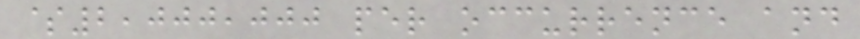$2,000,000 per occurrence and
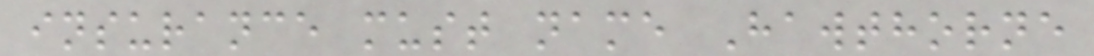insurance must name Hawthorne
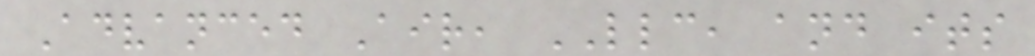Advanced Air, LLC, and its
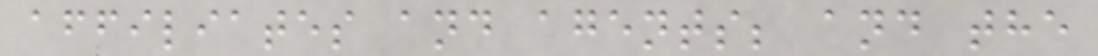affiliates and agents; and the
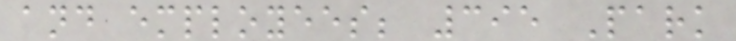and employees; 395 Park
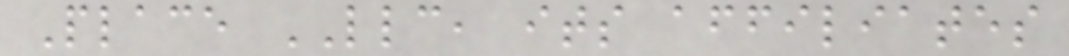Place LLC, its affiliates
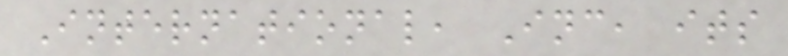International, Inc, its
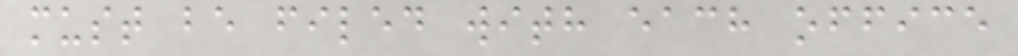must be filed with each office
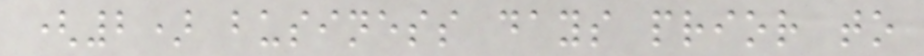(2) business days prior to
